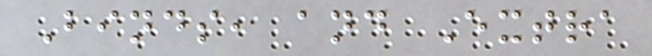Binds, and Extra
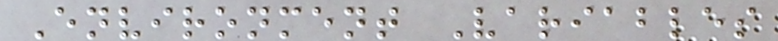Environment Variables
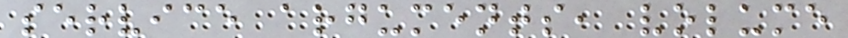service arguments, volume
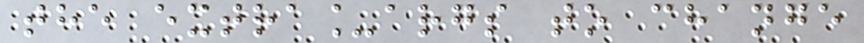the extra_args to change
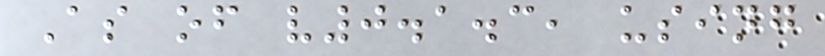As of v0.1.3, using
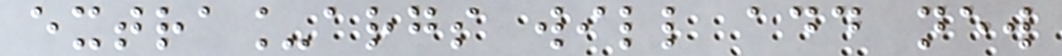extra_args will add new
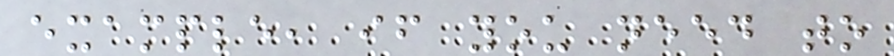example, if you need to
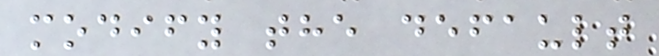modify the default
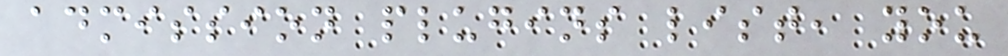admission plugins list, you
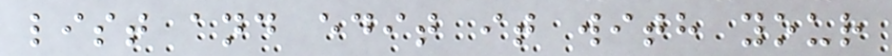list and edit it with your
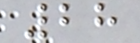28
